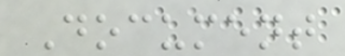Document
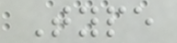Type
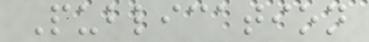Publication
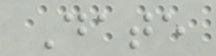Date
